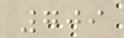709
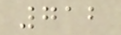712
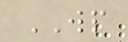WP
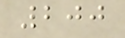200
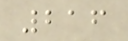216
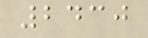2430
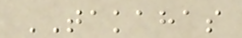TAKAHAS
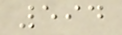594
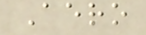Aero
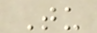Tu
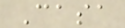Casa
